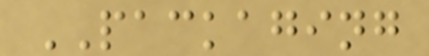PACKAGING
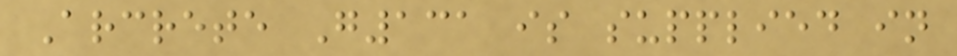Arcrete G131 is supplied in
